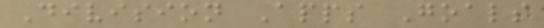Division Apps Goals
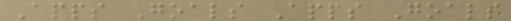Apps Goals Apps Goals
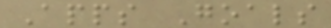Apps Goals
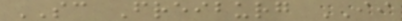SC Freiburg II
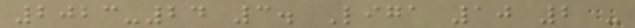2023-24 3. Liga 10 2 -
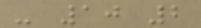- 10 2
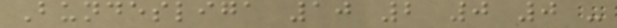Bundesliga 10 2 0 0 -
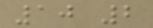10 2
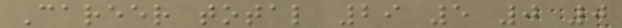Career total 29 5 0 0
